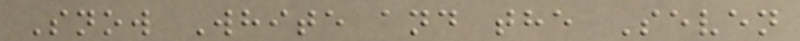Snow White and the Seven
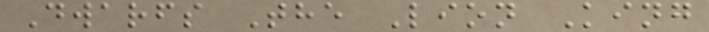Dwarfs The Lion King
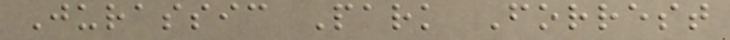Jurassic Park Forrest
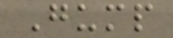Gump
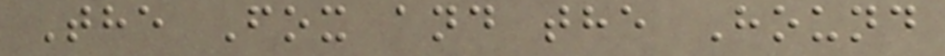The Fox and the Hound
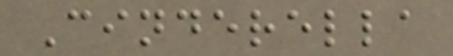Cinderella
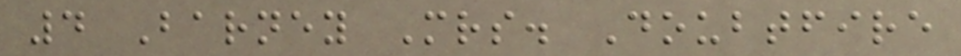4 Barney Mrs. Doubtfire
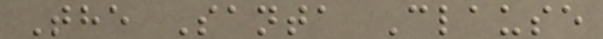The Santa Clause
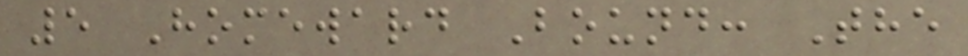5 Homeward Bound: The
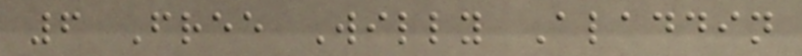6 Free Willy Aladdin
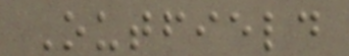Outfield
